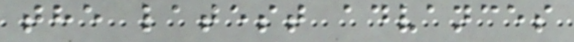the latest advances
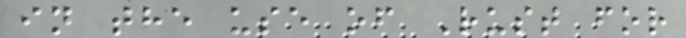in the use of Rust for
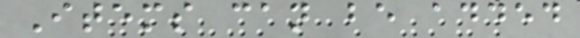Items can be added
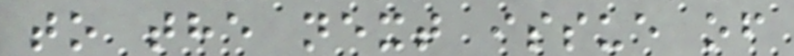to the next issue of
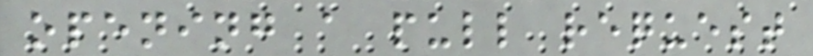opening a pull request
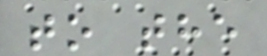to the
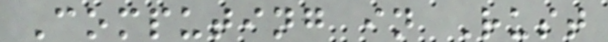Computing in Rust
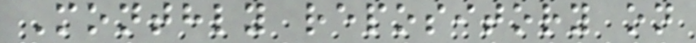Monthly repository on
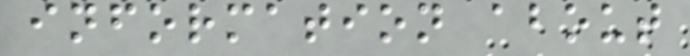information about
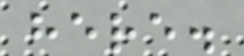here.
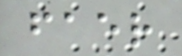faer
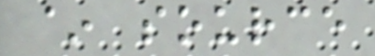~ source
